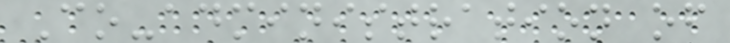Co-administration of
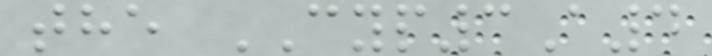the CYP3A4
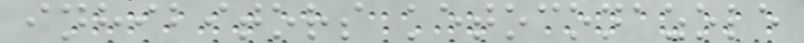inhibitors ketoconazole
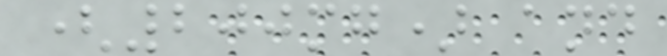(200mg) and
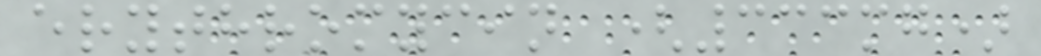erythromycin (333mg)
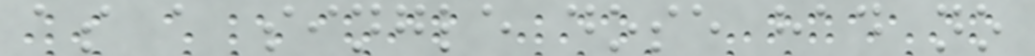as a single dose had no
